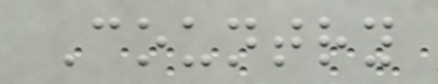Country
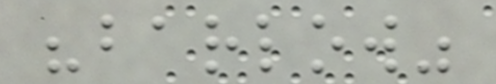"barlow"
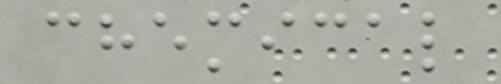chemical
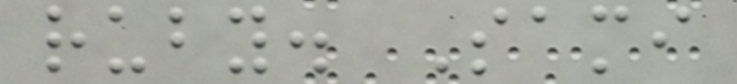ruby. Sami
